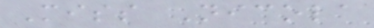Miss Nicola
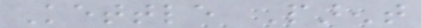Kettle Parent
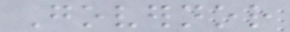Governor
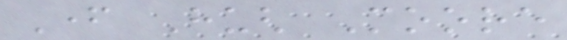Father Hugh Moore
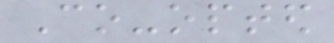Co-opted
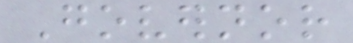Governor
